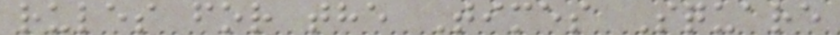rules for the Times Square
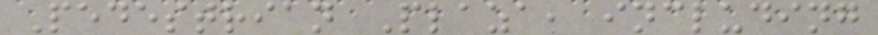Pedestrian Plaza, including
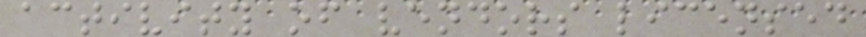activity of vendors licensed
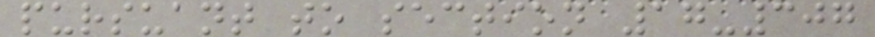pursuant to section 17-307
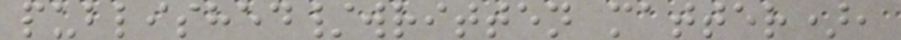published/written matter),
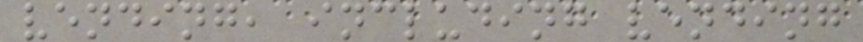vending, including vending
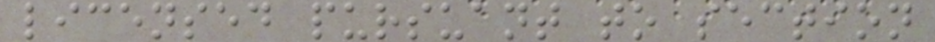licensed pursuant to section
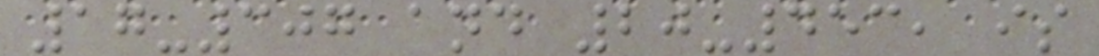17-307 and 20-453, is
